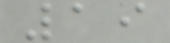19
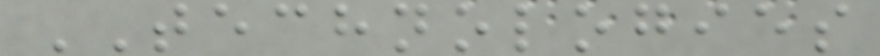TECHNOLOGIES
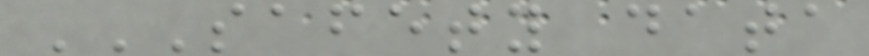SAFETY DATA
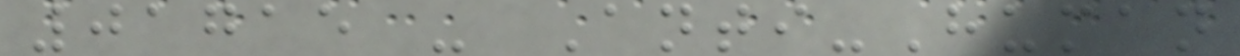01715 - Anti-Human
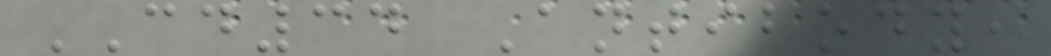CD34 Antibody,
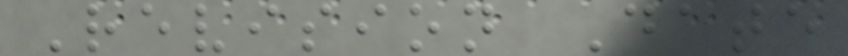Revision Date
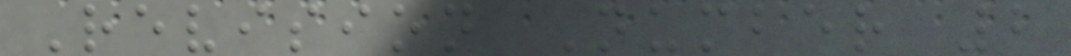Revision Number 2
